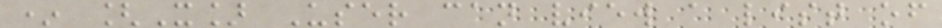* [X] User can view a list of
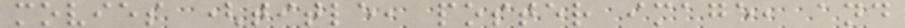movies (title, poster image, and
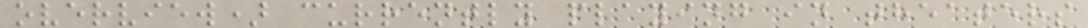overview) currently playing in theaters
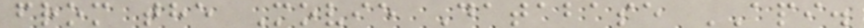from the Movie Database API.
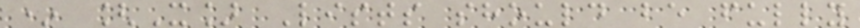* [X] Lists should be fully
